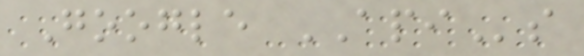Google APIs
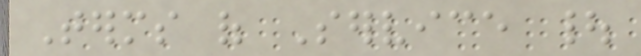Terms of Service |
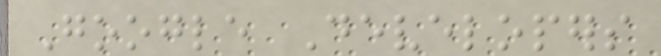Google Developers
